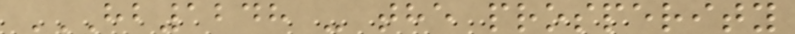HB1248 - THE PROSPERITY
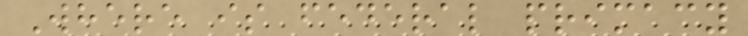Where is federal primacy
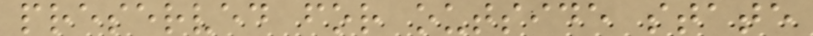preserved for outside state
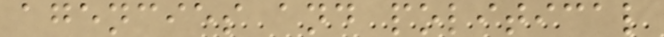agencies and political
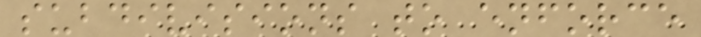subdivisions to enforce
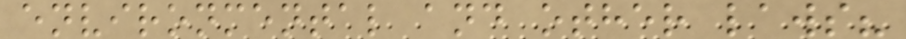environmental and other laws?
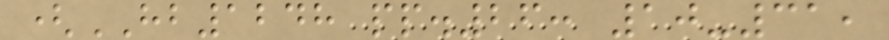(HB1248 pp.26: 10-31,
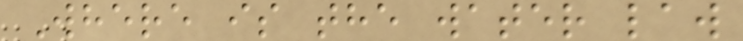Where is the water law
